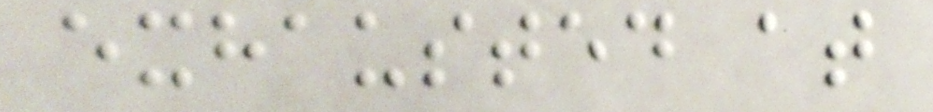exhausted at
